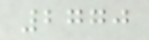2770
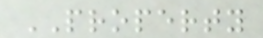PROPERTY
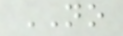NO
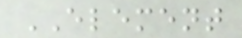ELEMENT
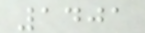1401
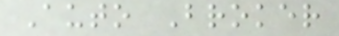Auto Broker
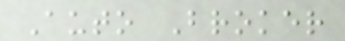Auto Broker
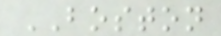BOSTON
